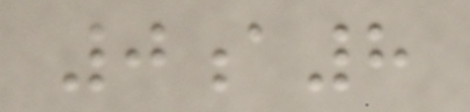0a8
